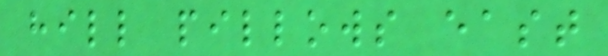hill pillows east
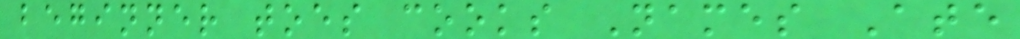beginner toes cooks Names Ate
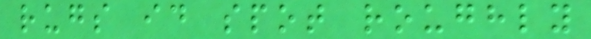rugs id spot roughly
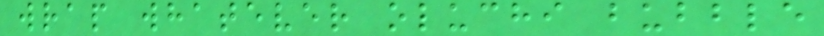wrap whatever oluchi bubble
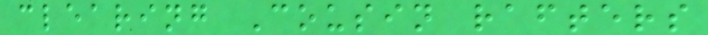clearing Cousin rafters
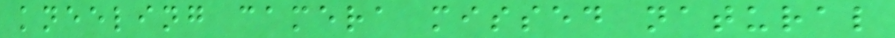kneeling camera missed natural
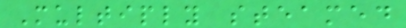Multiply steamed
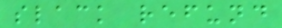slack refund
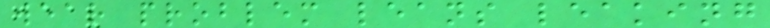wear problem leans leaking
